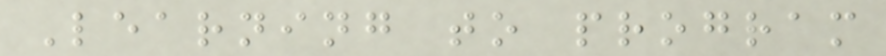Learning to program
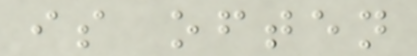is often
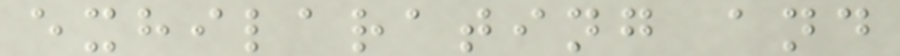exhilarating and
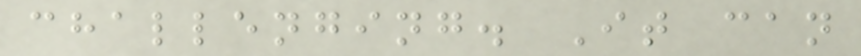challenging. It can
